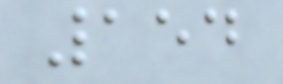154
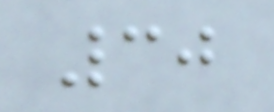30
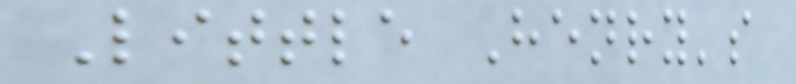Little Henry's
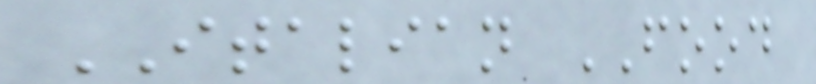ITALIAN FOOD
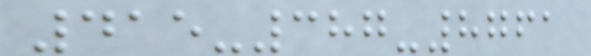415-387-8761
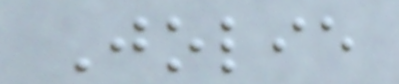Jolie
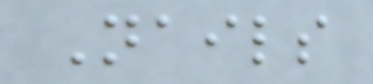Nails
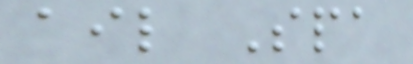ail Spa
